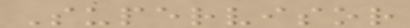Supervisor
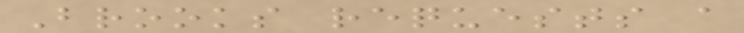Brooks requests a
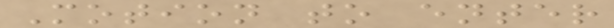Motion to enter
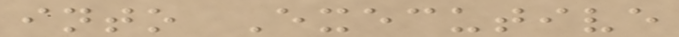into Executive
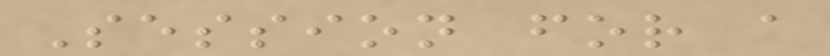Session for a
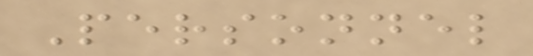Personnel
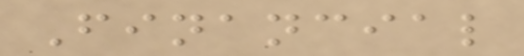Financial
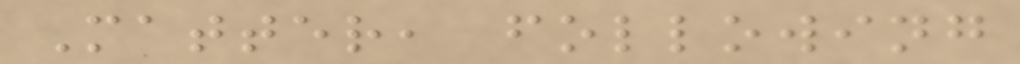Matter, following
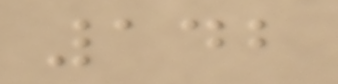142
